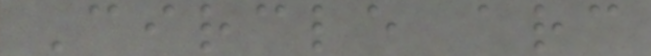Circle arc
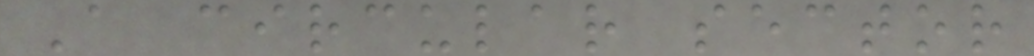A circular sector
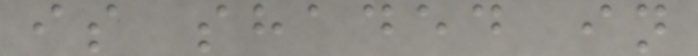is shaded in
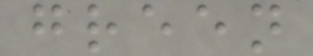green
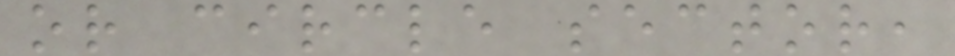or circle sector,
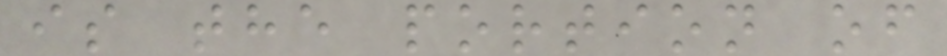is the portion of
